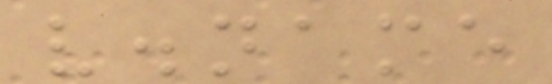v.name
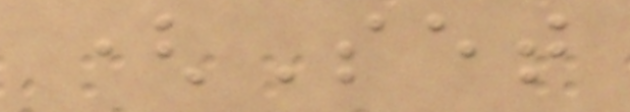(Set
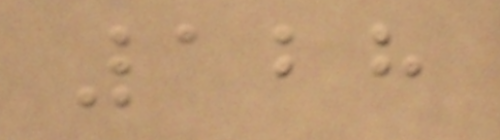128
